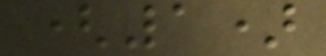(1)
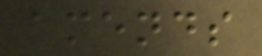amends
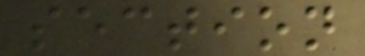section
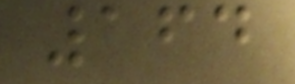164
